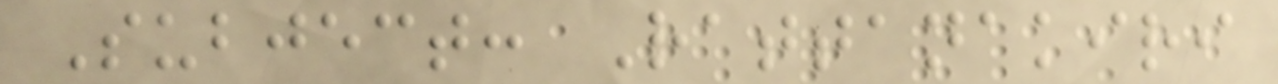Subject: Rattanakiri
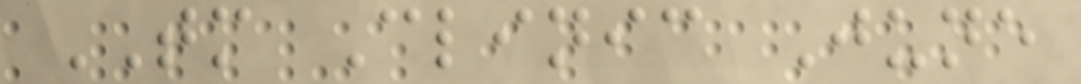TM Clinic June
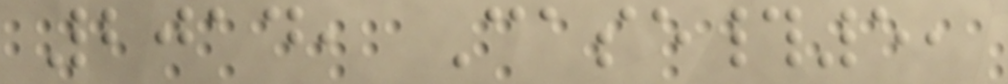2014, Case#5,
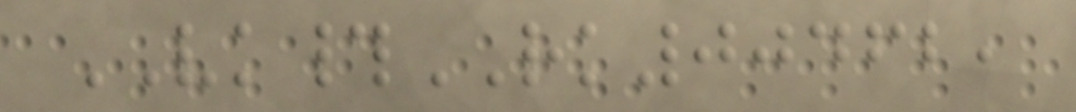VK#RK00462,
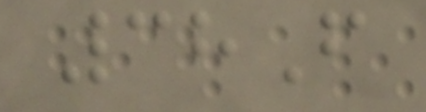38F
